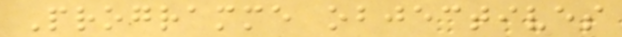Programme objectives
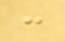:
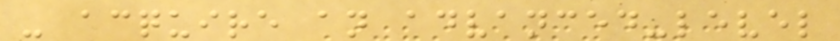- acquire an advanced-level
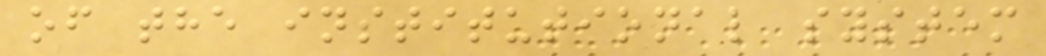of the institutional system
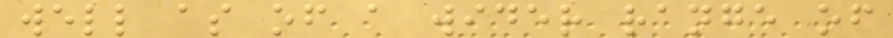well as of a wider range of
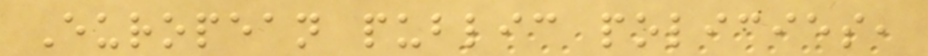European public policies,
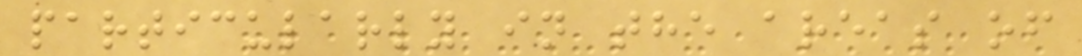particularly in the areas of
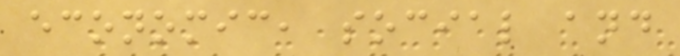economic, social and
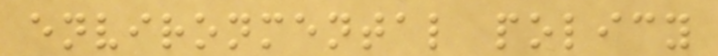environmental policy
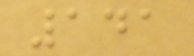141
